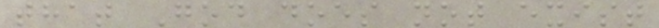that God does not exist
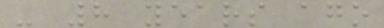- 8 years ago
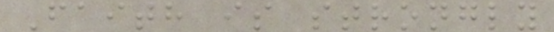Faith is strongly
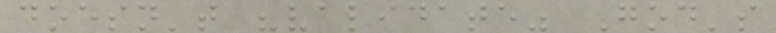doesn't "validate" God's
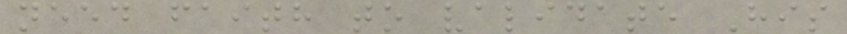need faith to validate His
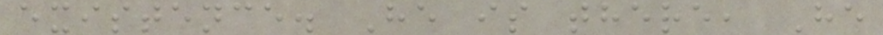existence. He is there, He
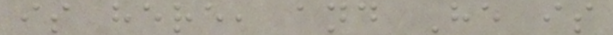is here, and He is
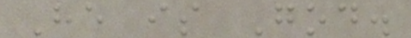He is God.
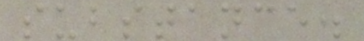substance.
